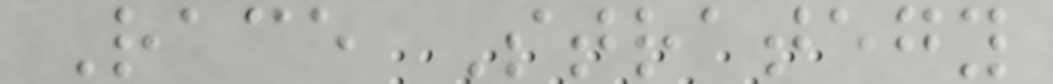Race Strategy
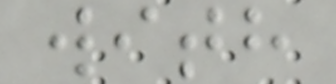with
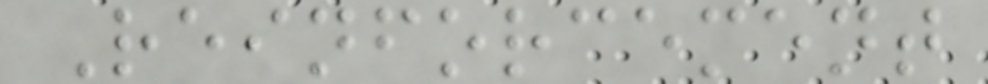Reinforcement
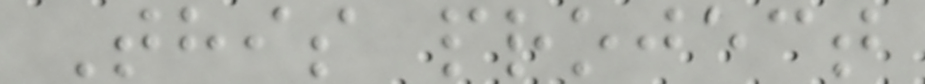This project
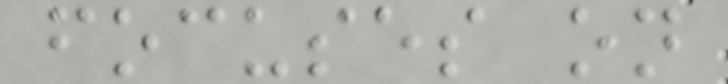focuses on
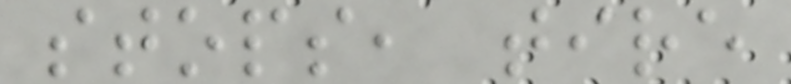stops, tire
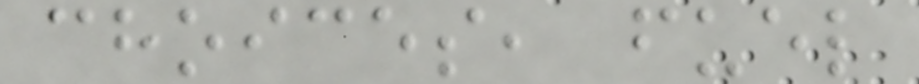choices, fuel
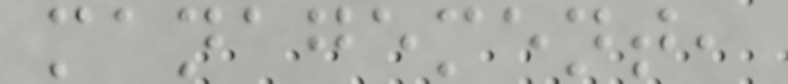management,
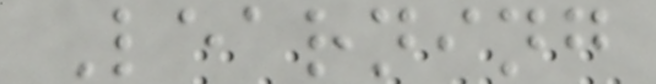Learning
